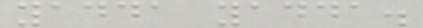yadda yadda.
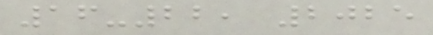16-22, 2025
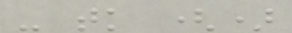- tk ()
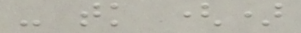- tk ()
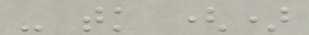- tk ()
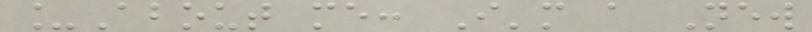_About me: I'm a New
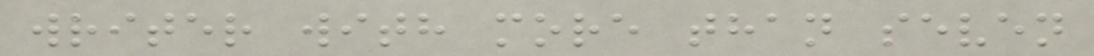writer with more than seven
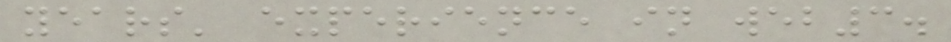years' experience in web3.
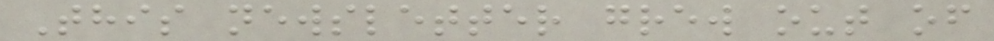This newsletter grew out of
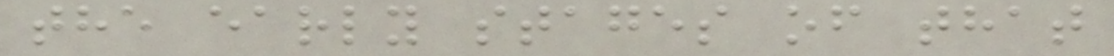the early stages of that
